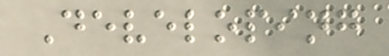Developing
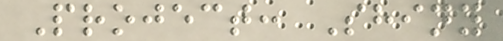Project: Shiny
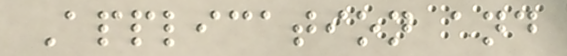Application and
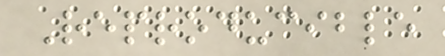Reproducible
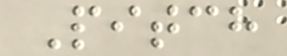Pitch
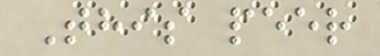This peer
